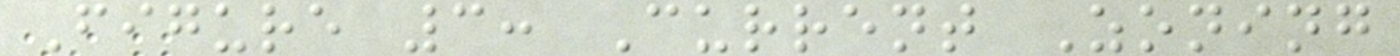Figure 3: Current Zoning
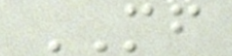MF
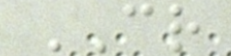CR
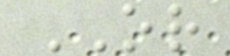OR
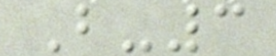B-3
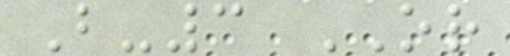B-3 OR
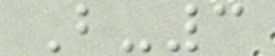B-3
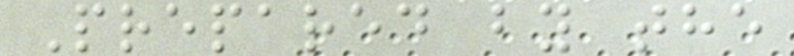Prepared by the
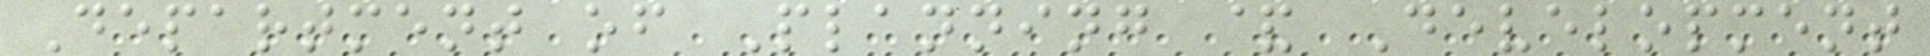Department of Planning & Development
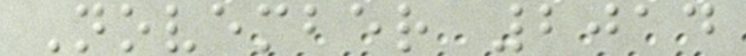November 2014
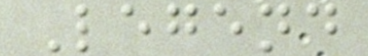Legend
